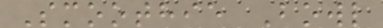Smoothie Bowl
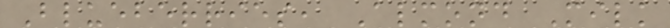Blueberries, Almond Milk
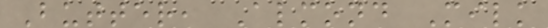Butter, Almond Milk
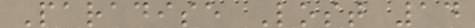Paradise Lost 14
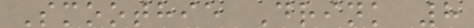Smoothie Drink 8
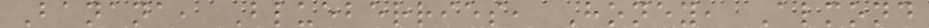Banana, Blueberries, Honey, Almond
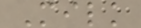Milk
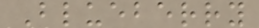Blueberry
